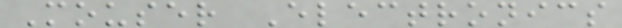Mouser Electronics
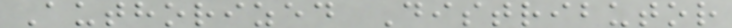Authorized Distributor
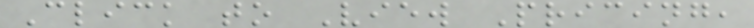Click to View Pricing,
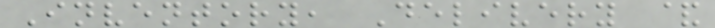Inventory, Delivery &
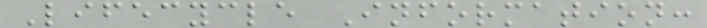Lifecycle Information:
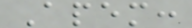Apem:
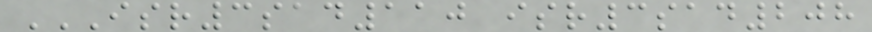ISR3SAD110 ISR3SAD208
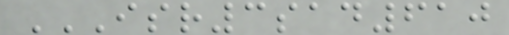ISR3SAD610
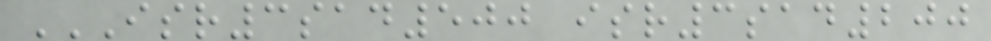ISR3SAD500 ISR3SAD200
